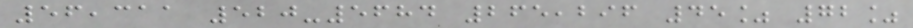56,311 520-5684 265,296 45% 72%
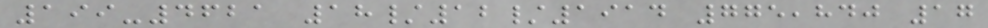199-4621 18/12/1914 775,840 17
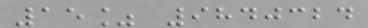15% 9840324
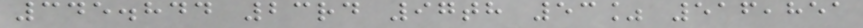345.844 23rd 97th 53% 516,851
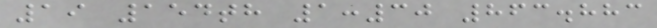19 154th 1:30 863.883
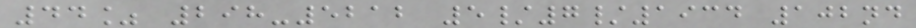44% 298-5212 5/7/1934 102nd
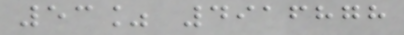53% 4916878
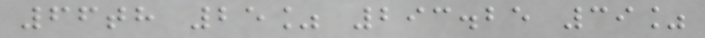66th 25% 293.25 39%
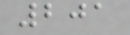201
